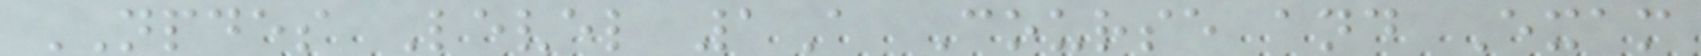NPDES Level 1A Course and Exam
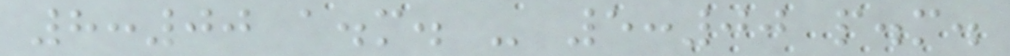8:00 a.m. - 5:00 p.m.
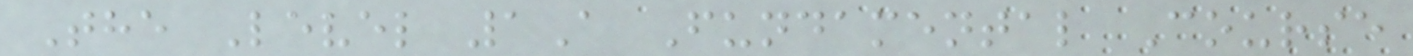The Level 1A Fundamental Course
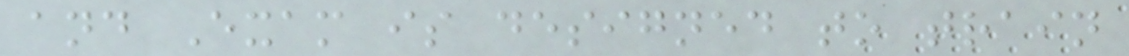and Exam is designed to train
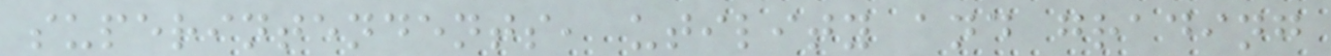superintendents, utility and grading
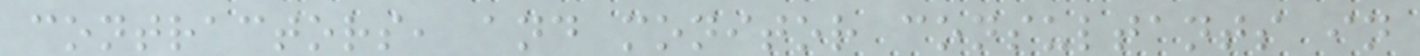contractors, and monitor consultants in
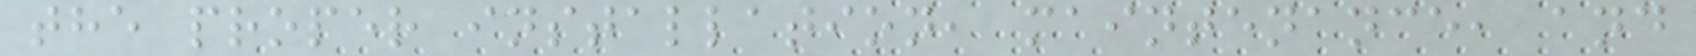the proper installation, maintenance, and
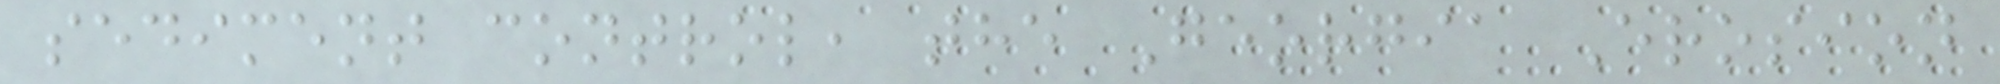sediment control, the Georgia Erosion
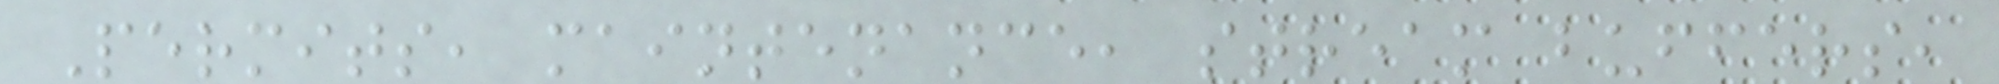Permits, maintenance, stream buffers,
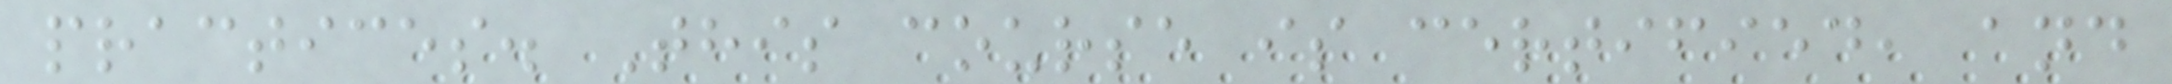practices. This course is certified, and
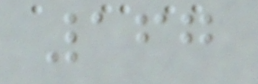167
